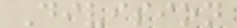Division
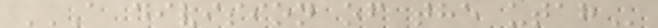A DIVISION OF THE UTAH
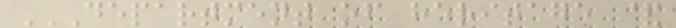DEPARTMENT OF HERITAGE &
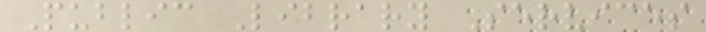Public Library Services
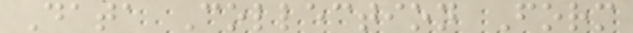Data Collection Form
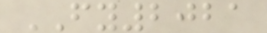FY2021
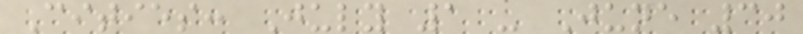Cities: July 1 - June 30
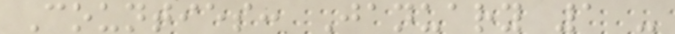Counties: January 1 -
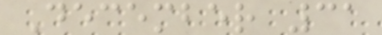December 31
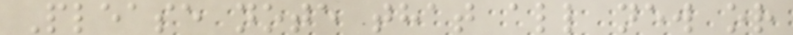Please note that all new or
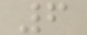6
